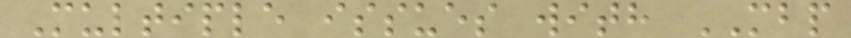Multiple issues with MBP
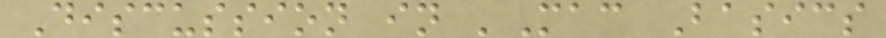Discussion in 'Mac Basics
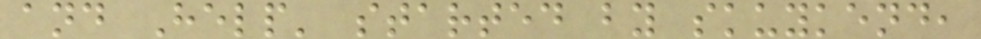and Help' started by skuykend,
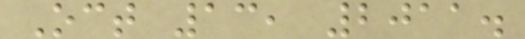Oct 13, 2011.
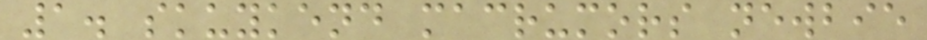1. skuykend macrumors newbie
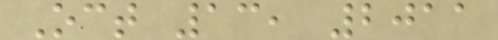Oct 13, 2011
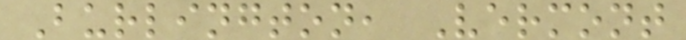Burlington, Vermont
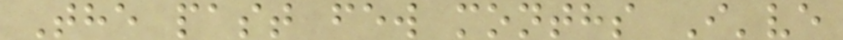The past few months I've
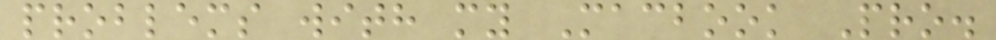problems with my Macbook Pro.
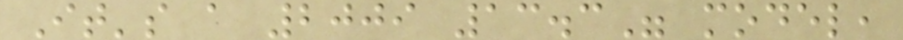It's a 2009 13.3" model,
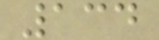134
